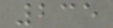235
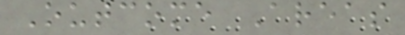Outcome Areas
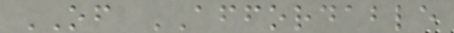OF AFFORDABLE
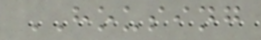HOUSING
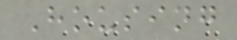Housing
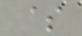$
